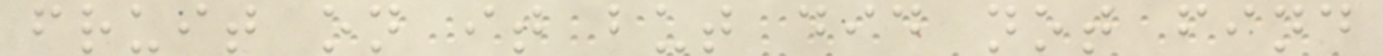fruit on it but did not find
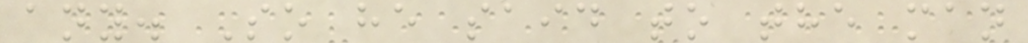any. So he said to the man
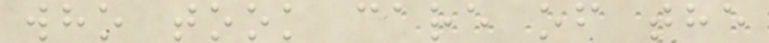who took care of the
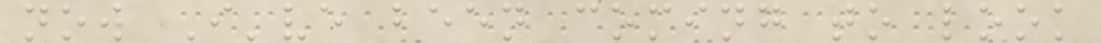now I've been coming to look
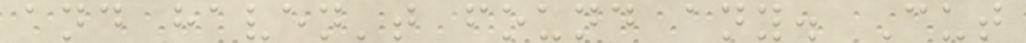and haven't found any. Cut
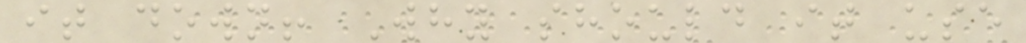it down! Why should it use
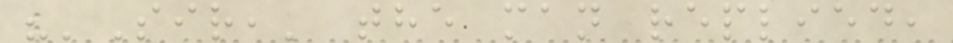"'Sir,' the man replied,
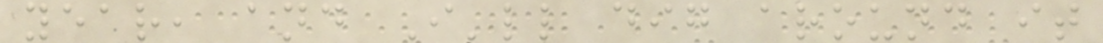year, and I'll dig around it
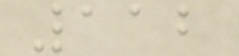112
